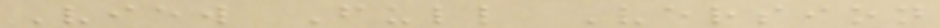View Full Version
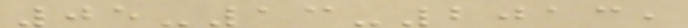05-13-2013,
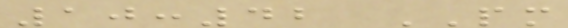10:42 PM
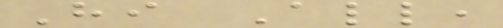Hi All,
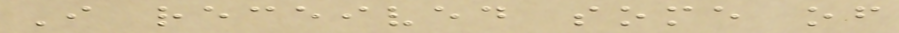I received some of
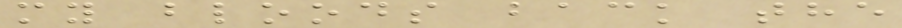my bloods back the
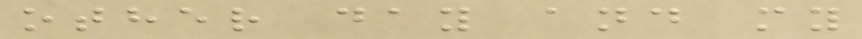other day and my
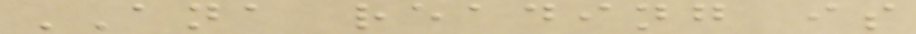ANA reading is
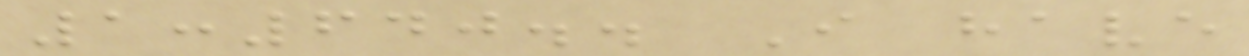1:640.. I have
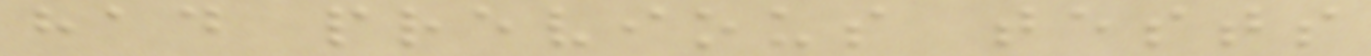had previous tests
